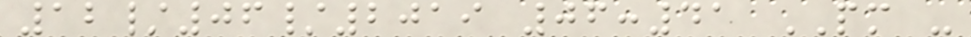12/06/2019 06:41 PM -
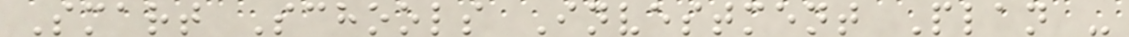Smart Schools Investment Plan -
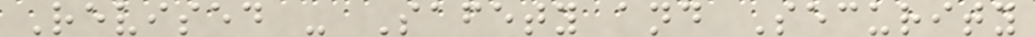Revised - Safety and Security
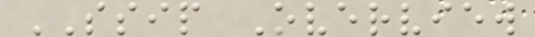SSIP Overview
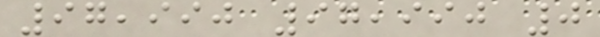97,990 97,990 0
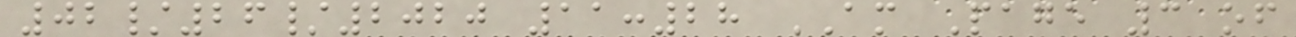02/26/2020 11:28 AM Page 3 of
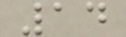14
